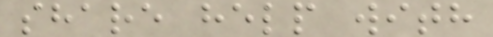share help with
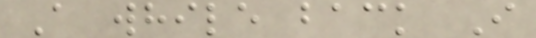A while back I
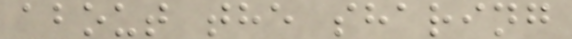about the sharing
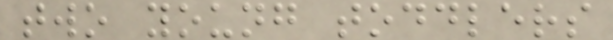two young toddlers
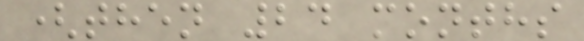(then 24 months
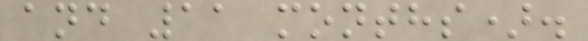and 11 months).
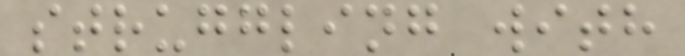struggling with
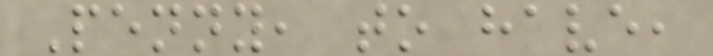Penny, to have,
